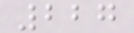227
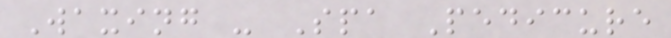Waxing - Spa Pedicure
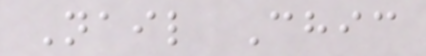Nail Chic
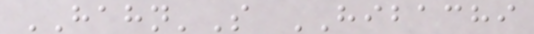HAHN'S HIBACHI
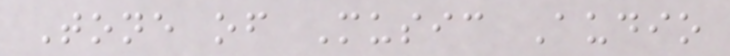Tone of Music Audio
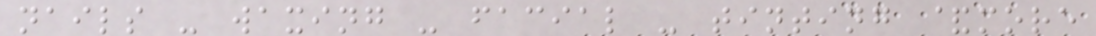nails - waxing - facial - tinting &more
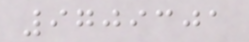9709301
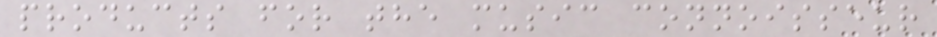products for the music connoisseur
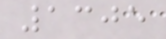1305
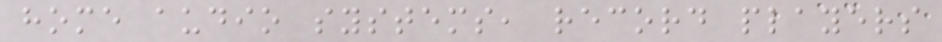home audio systems, record players
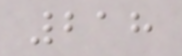218
